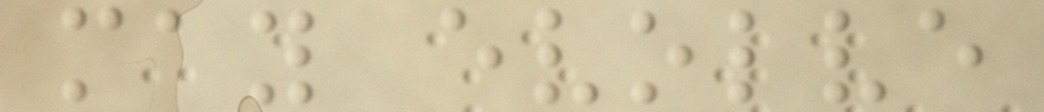may evolve
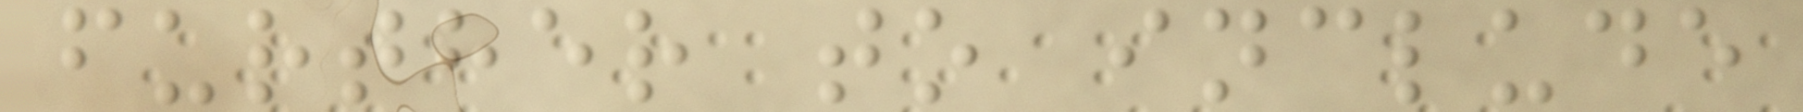further to include
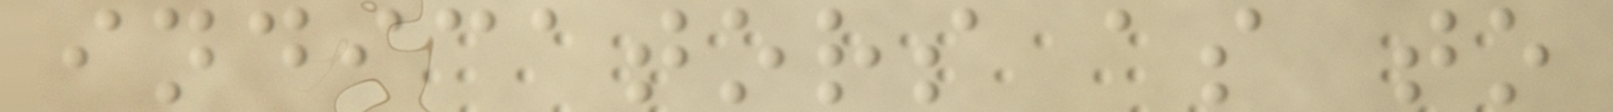indicators as to
